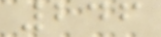246
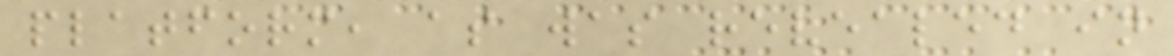platform, as was revealed in
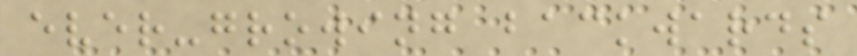ever-growing backwards
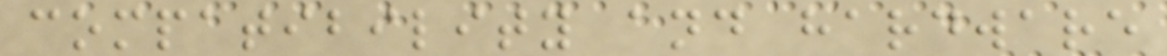compatibility and hardware
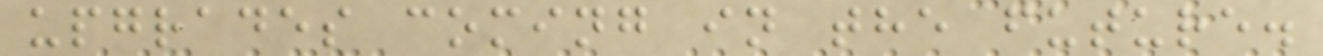upgrades coming in the future.
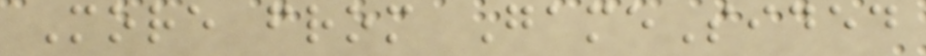More from GameSided
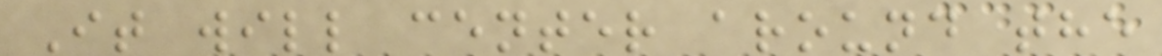It will center around the
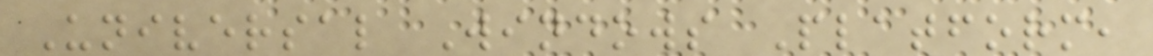Universal Windows Platform,
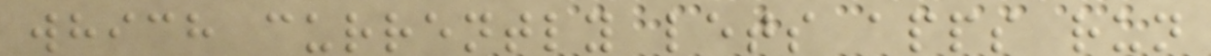which currently lets apps run
